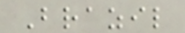Brazil
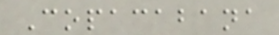Copacabana
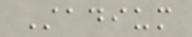Stadium
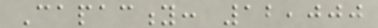Capacity: 12,000
